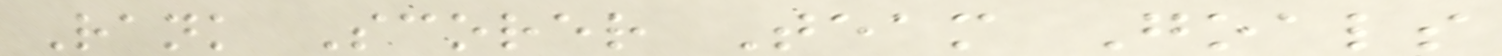Rank Scorer Team Goals
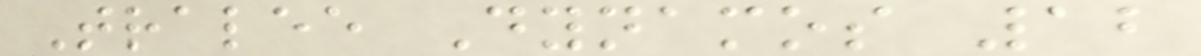Tralee Dynamos 12
